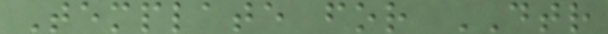Template for DTR
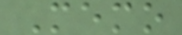Memo
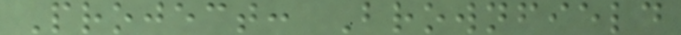Project: Brownfield
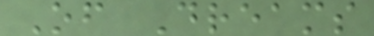Of Dreams
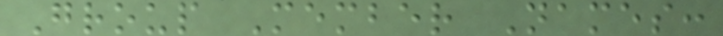Group Member Names:
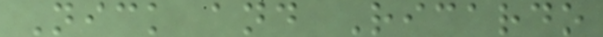Nick and Ricardo
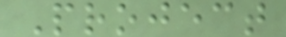Project
